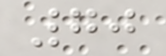70
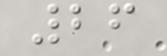26
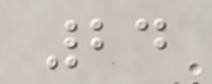24
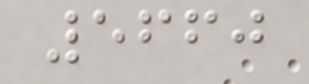5660
